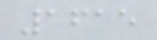1615
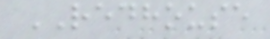REDHOUSE
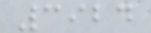3924
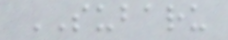SUBARU
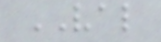VAL
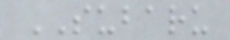SUBARU
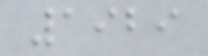1929
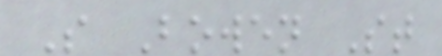S Bowen St
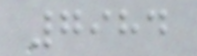7984
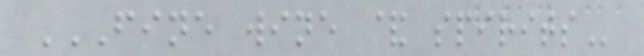FINE WINE & SPIRITS
